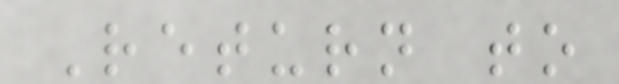Return to
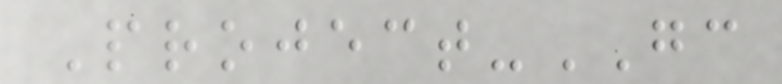Project-GC
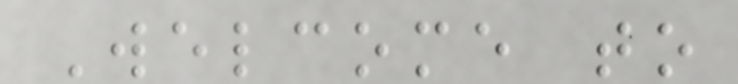Welcome to
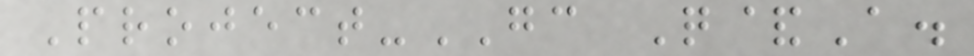Project-GC Q&A.
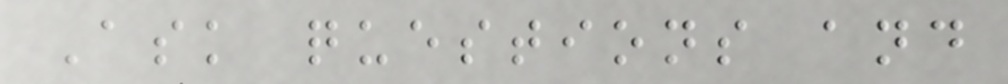Ask questions and
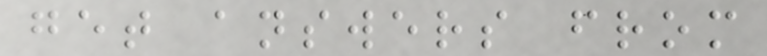get answers from
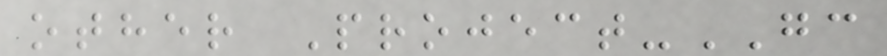other Project-GC
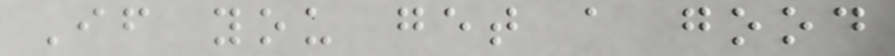If you get a good
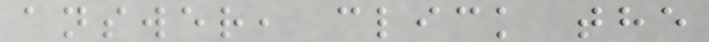answer, click the
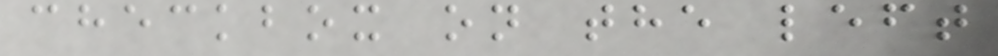checkbox on the left
